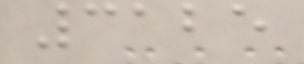3125
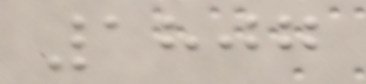1807
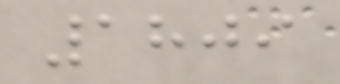1809
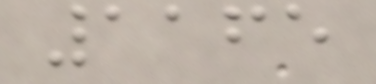1165
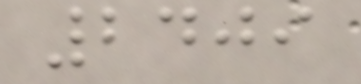2409
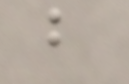b
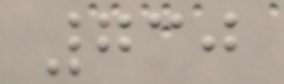730
